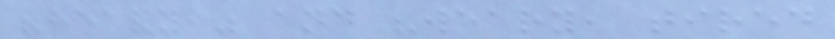"heavy," and "weary, tired
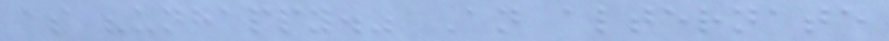as "unhappy." An alternate
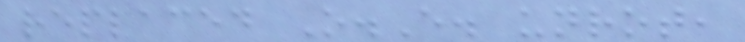replaced O.E. unrot,
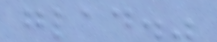glad."
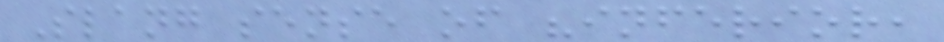Slang sense of "inferior,
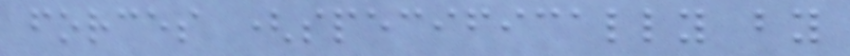forces (specifically by
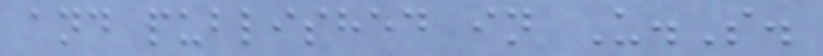and published in U.S.
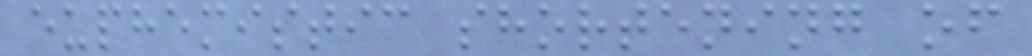euphemistic shortening of
